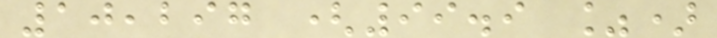10,297 (99.9 %)
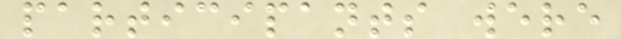participants were
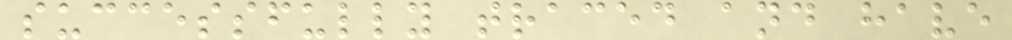successfully traced and have
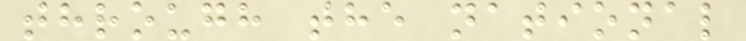through the national
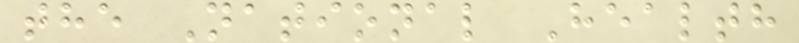the National Health
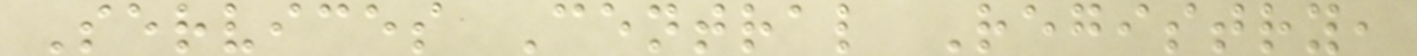Services Central Registry,
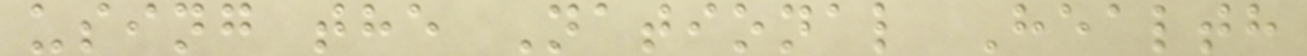using the National Health
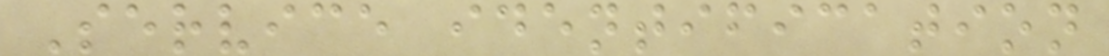Service identification
